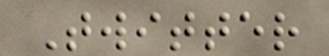Twitter
